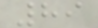89
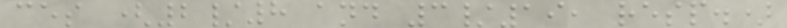ces (2/8 and 3/19, resp.)
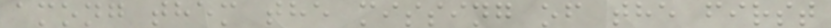among them the missing of the first
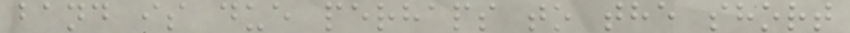band is due perhaps to the short
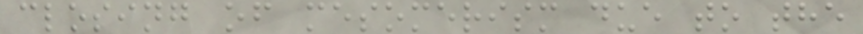closing of mesomerism due to the
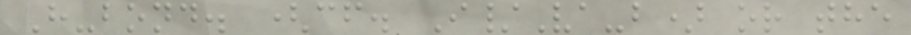H-bond. (cf. I/Va-b) or the
